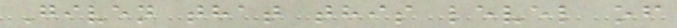Given that this level of
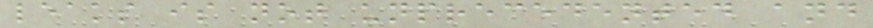leaks is not unprecedented and
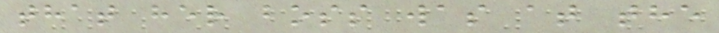that her boss was at the
